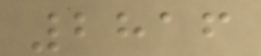2816
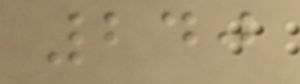240
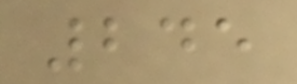245
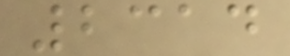2314
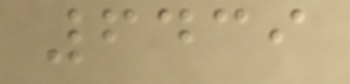6439
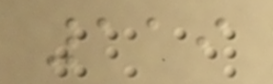119
